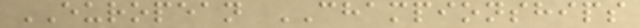EUROPEAN CHAMPIONSHIPS
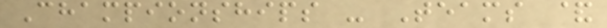Championships - Teams &
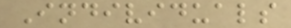Individuals
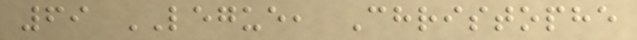69 LEGUE, Christophe
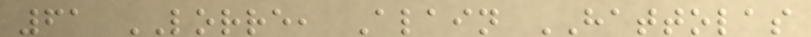61 LORRE, Alain HATTOLAS
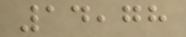14,78
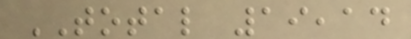TOTAL 19,14
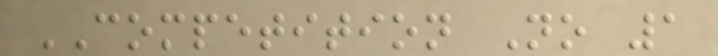COMPETITION No 1
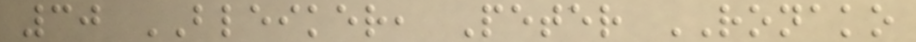30 BLEIKER, Peter RONAKO
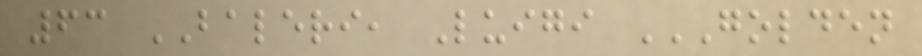63 BALERI, Luigi GOLDEN
